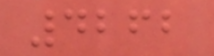4262
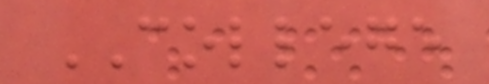COLLEGE
